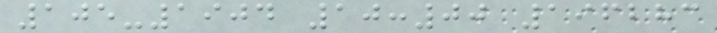105-1904 10:00 196283
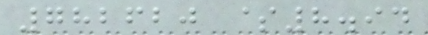782620 $8.94
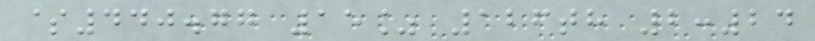$440.77 15% 126th 2:24
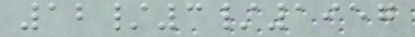12/3/1957
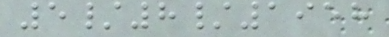5/8/1958
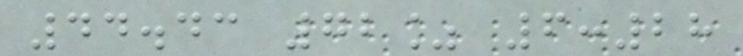44.43 72% 6:28
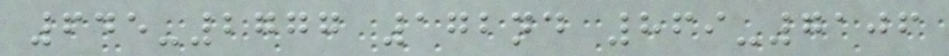645-2777 172nd 869-7106
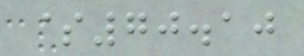$70.10
